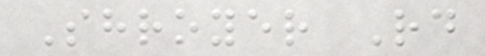Shroyer Rd
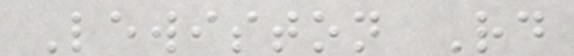Lewiston Rd
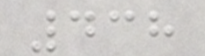438
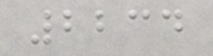2234
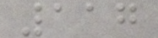117
